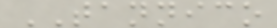TANNICO
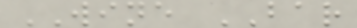WINE BAR
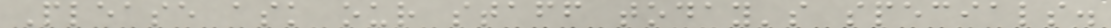Please ask our staff today's specials.
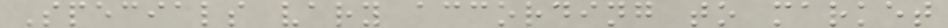Specials vary according to market
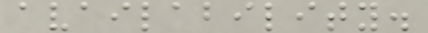availability.
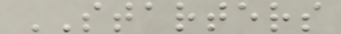STARTERS
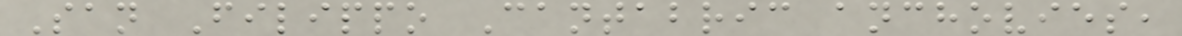San Filippo Cantabric anchovies,
